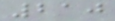210
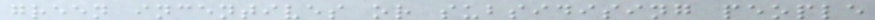green incentives or subsidising people
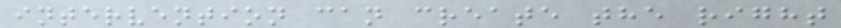intervention can create the right
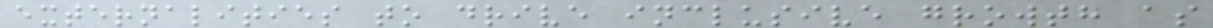externalities to drive inclusive growth as
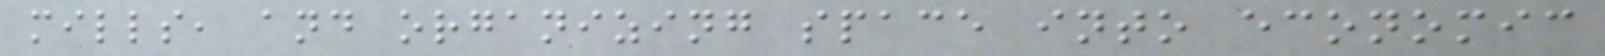mills, and organizing space into economic
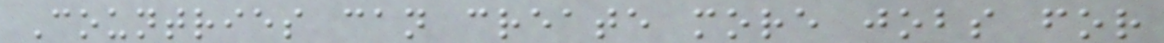Countries can create more jobs for
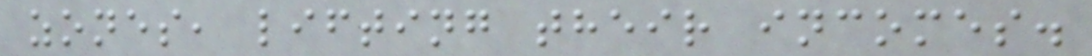zones, lifting their incomes.
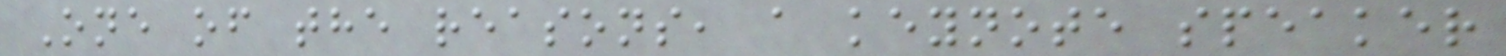One of the reasons, a keynote speaker
